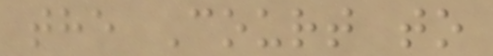the Court to
